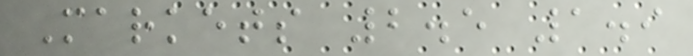Markets 2.5 1.9
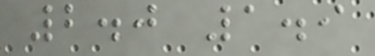2.0 1.9
